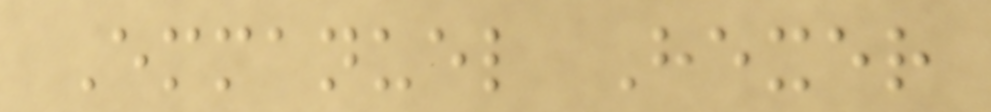Emmanuel Hexer
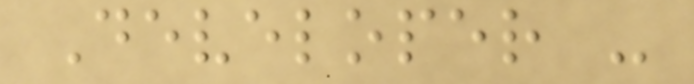Developer -
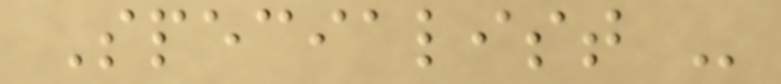Specialist -
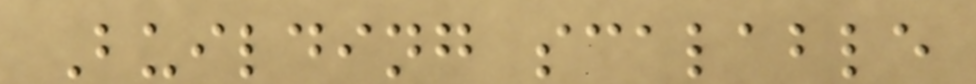Building scalable
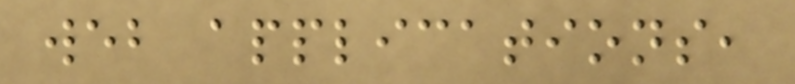web applications,
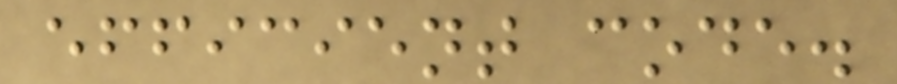efficient code.
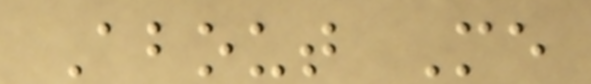About Me
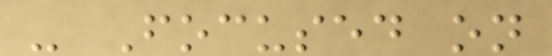- Focused on
